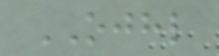OJHL
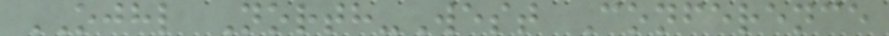OJHL North-West Conference
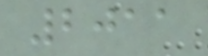2011
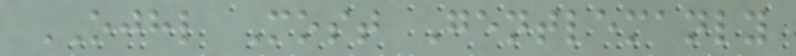OJHL Most Gentlemanly
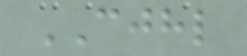CJHL
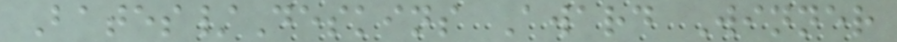Bates/Deskins Award Winner
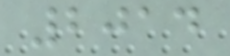2014
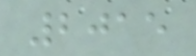2015
